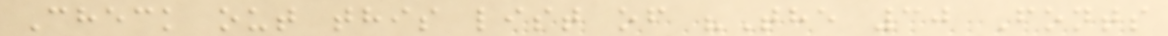Check out this list of "The 30 Fonts
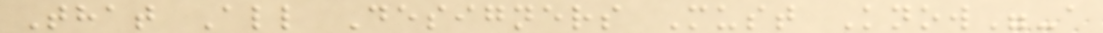That All Designers Must Know"-a
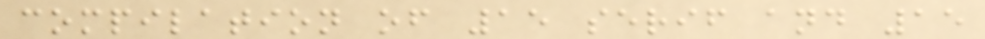compilation of 15 serif and 15
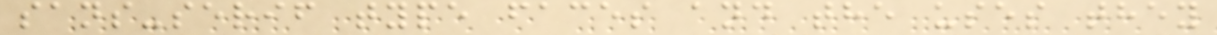sans-serif type faces and the uses they
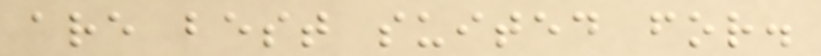are best suited for.
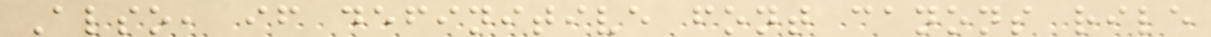Also, if definitive font canons rile
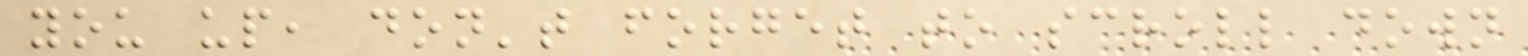you up, don't forget to scroll down
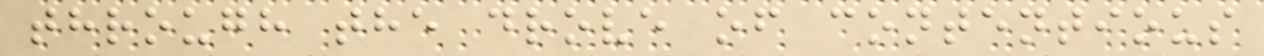through the drove of contentious
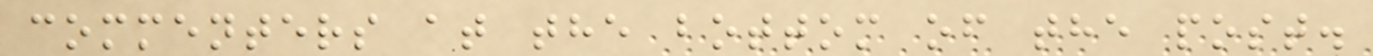commenters at the bottom of the post.
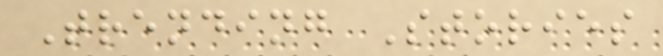Trending Stories
